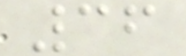36
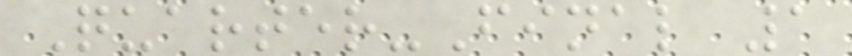Quarter-Final 1
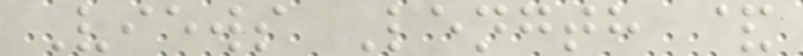Views Length &
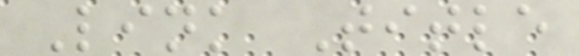Link Title
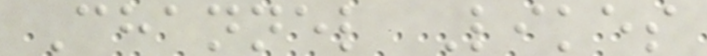Channel Likes
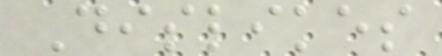Dislikes
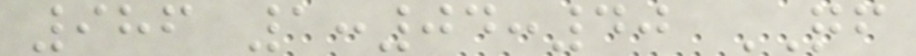986 1:04:40 QF
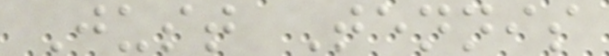Just Tennis
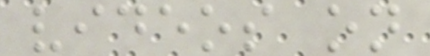videos on
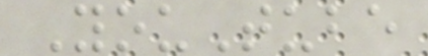YouTube
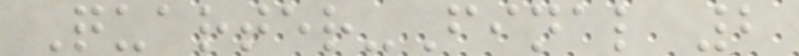Quarter-Final 2
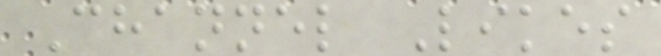Channel Likes
